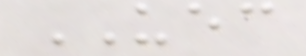UEC
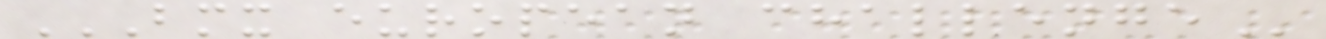BMX EUROPEAN CHALLENGE
